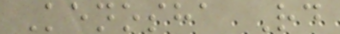Kenosha Rd
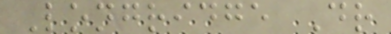Longridge Dr
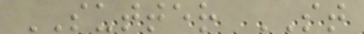SUTTER ST
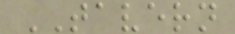TAVERN
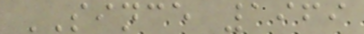SINCE 1969
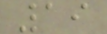19
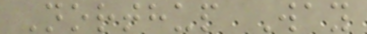Northup Way
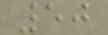50
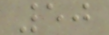50
